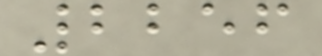2256
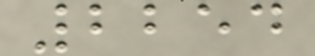2254
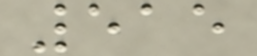515
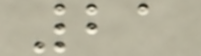21
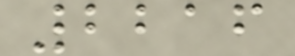2216
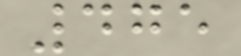475
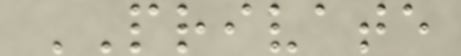PRIVATE
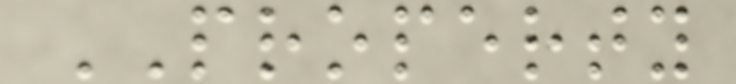PROPERTY
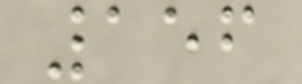156
